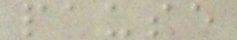pause
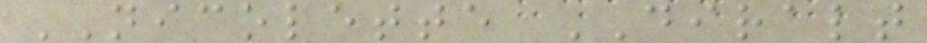NICOLETTE DIRALT
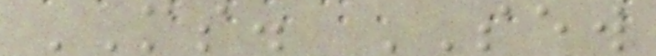MS. SEW
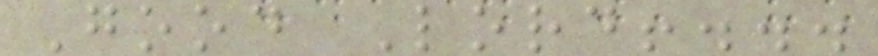Good Lord!...
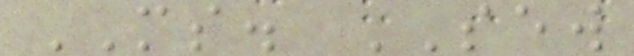MS. SEW
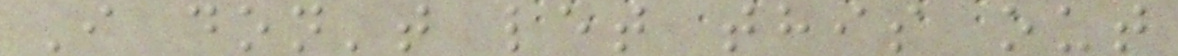I don't let this out
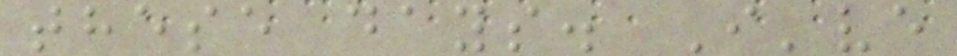these days. I've
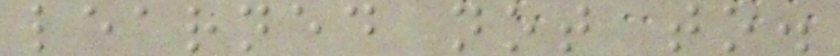learned not to.
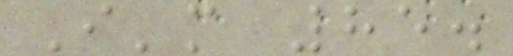I'm 85.
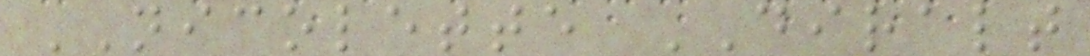NICOLETTE DIRALT
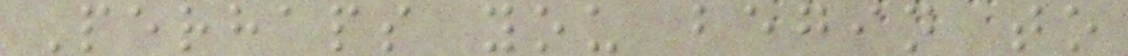Perhaps you begin to
